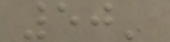50'
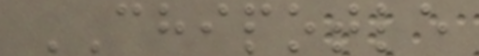CHIPOTLE
